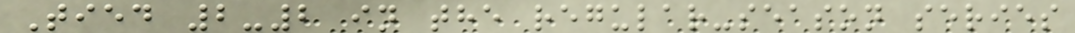Tied 2-2 in the regular-season series
